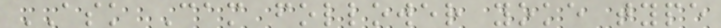ASK Cam follower yoke type
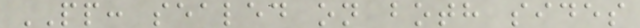PP: sealed on both sides
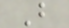B
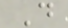D
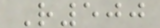R500
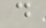d
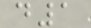d1
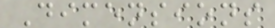Dimensions
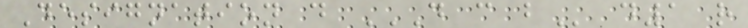Designation d D C B d1 r
